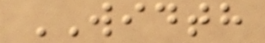WIDTH
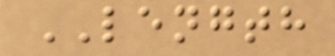LENGTH
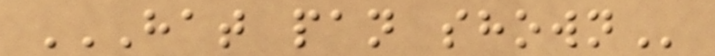HAT PAN SHOWN
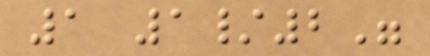1 1/2"
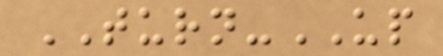TURN-UP
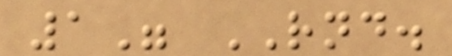1" RND.
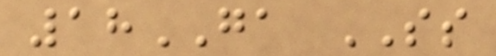18GA SS
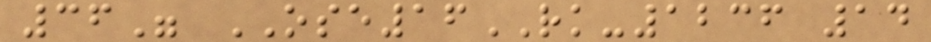36" OSE16RK-1236 14
